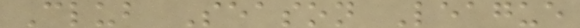Club Season League
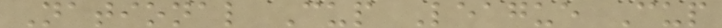National Cup League Cup
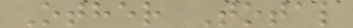Other Total
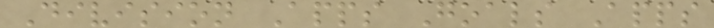Division Apps Goals Apps
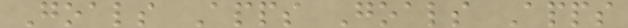Goals Apps Goals Apps
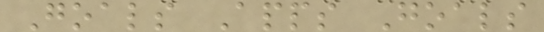Goals Apps Goals
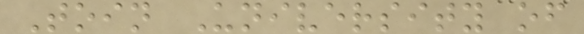Toin University of
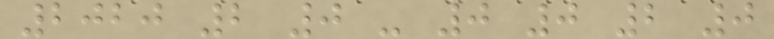2020 2 0 - 0 0 2 0
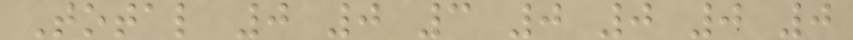Total 0 0 3 0 0 0 0
